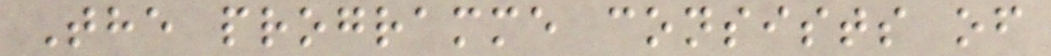The programme consists of
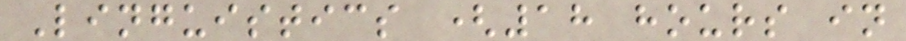Linguistics (18 hours in
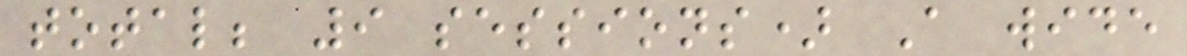total; 9 sessions) A wide
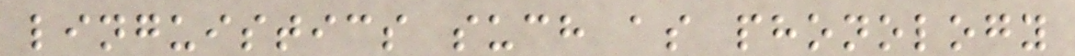linguistics such as phonology
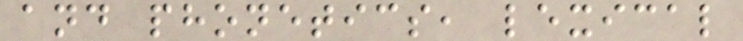and phonetics, lexical
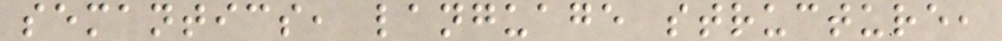semantics, language structure,
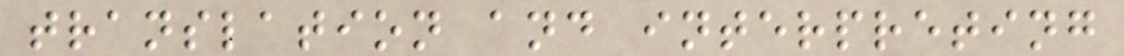translation and interpreting
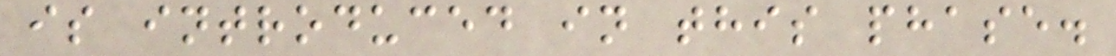is introduced in this phase.
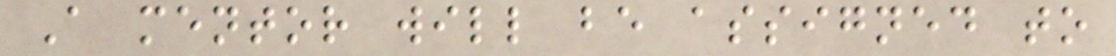A mentor will be assigned to
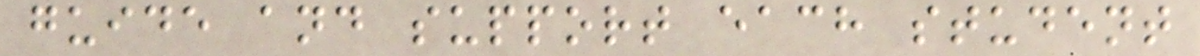guide and support each student
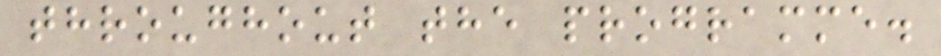throughout the programme.
